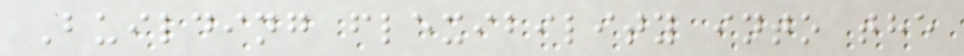Building flexibility into the
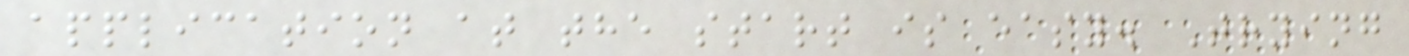application at the start is easy. Trying
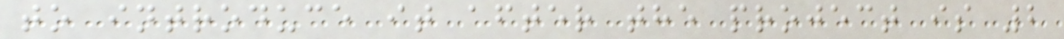to introduce it after the project is 2
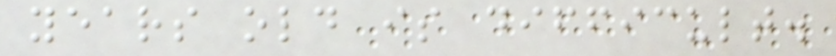years old is difficult.
